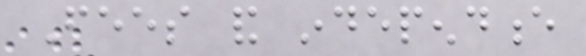Fees and independence
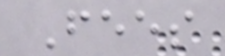Fees
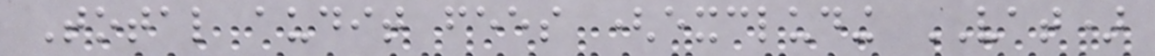Total audit fees (excluding VAT)
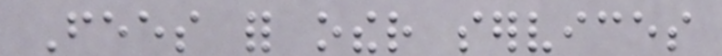Fees for other services
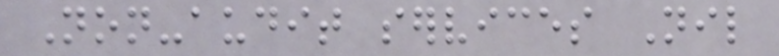Non-audit services Nil
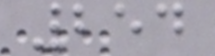254
